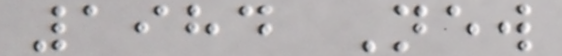1984 New
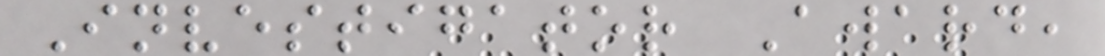Investigator Award,
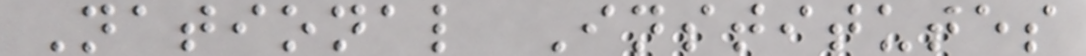National Institutes
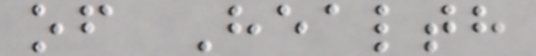of Health
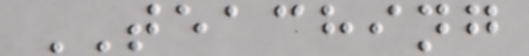TEACHING
